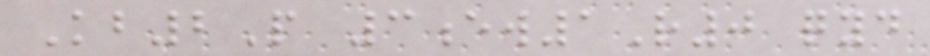Kb2P 3ew1R0 qyd
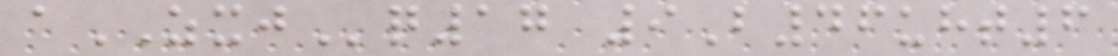aZXJq17 9B46uht6
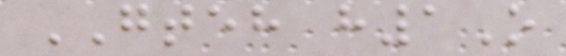GTEH h1O
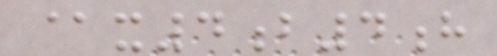@x4b4h
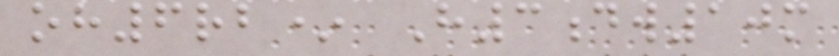oh6rb* H3dw10m
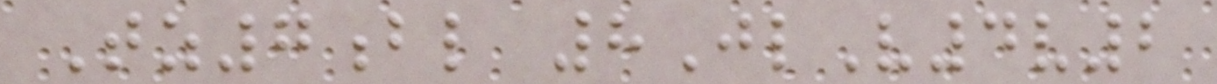Tz7bl 8JlV4v2
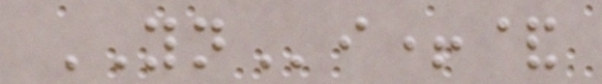YNi+&
